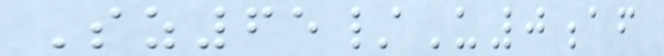Sz65/U0af
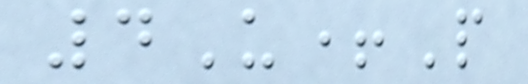4U+P
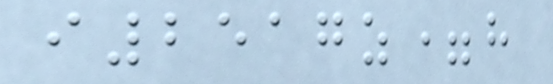i2517z=h
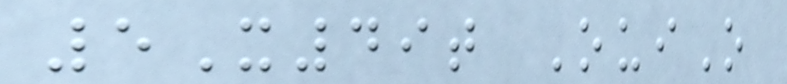5X49t OuiO
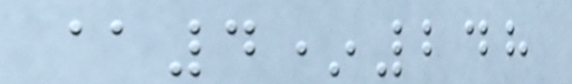@4*248
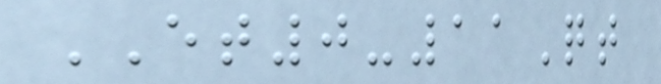ET0-11Qt
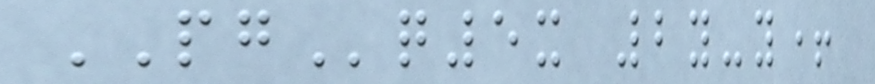PGq5x 2y-y+
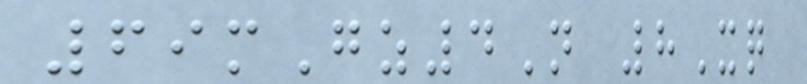69mGz4N 8Xq
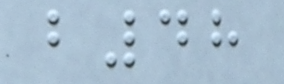b48
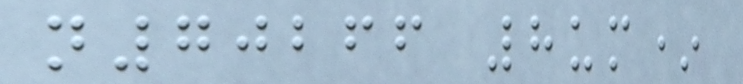n70266 8um*
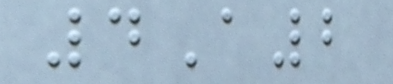4A2
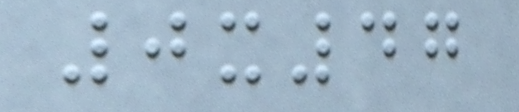0x47
